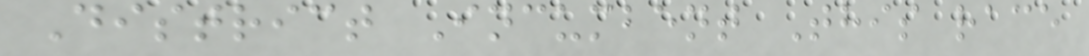District Incumbent This race
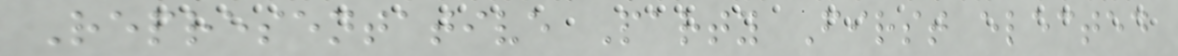Representative Party First elected
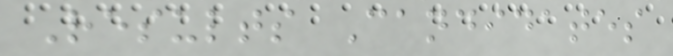Results Candidates
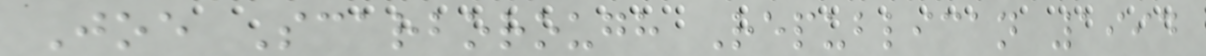Joe Scarborough Republican 1994
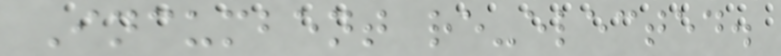Incumbent re-elected.
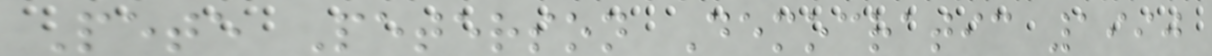Pete Peterson Democratic 1990
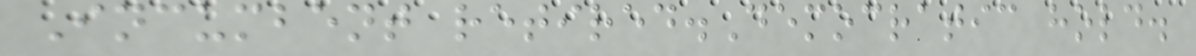Incumbent retired.Democratic hold.
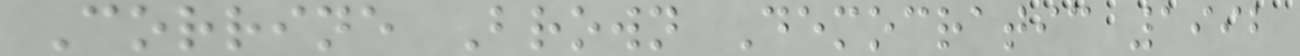Corrine Brown Democratic 1992
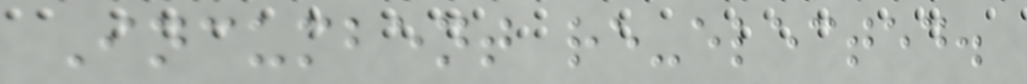Incumbent re-elected.
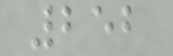252
